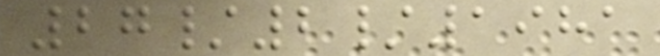27/2/1981
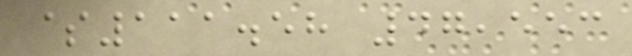$111.58 47,553
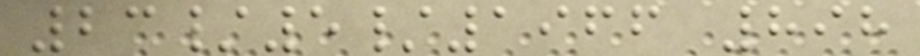23/5/1966 898
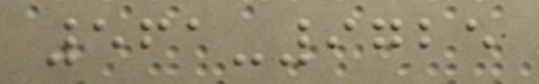561-9725
